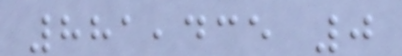881,435 0
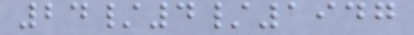24/4/1947
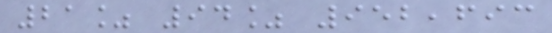21% 94% 952,693
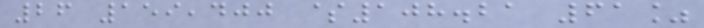26 159,400 $108.21 61%
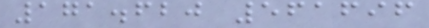171.620 561696
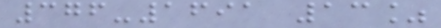376-1691 13%
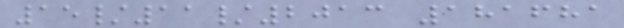15/11/2013 181681
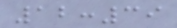12:39
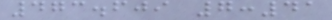473.609 7:41
